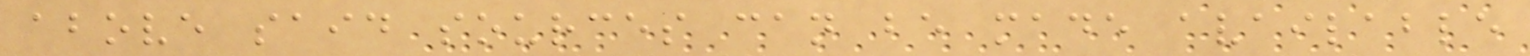above said sources can be made available
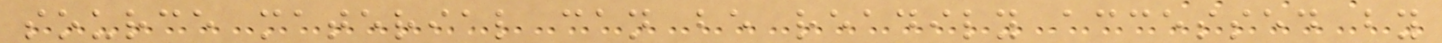source material can be readily accessed by
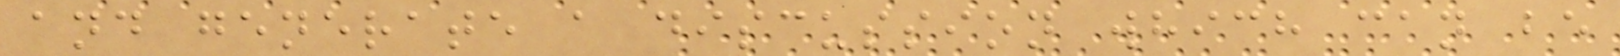and generate a discussion which can be
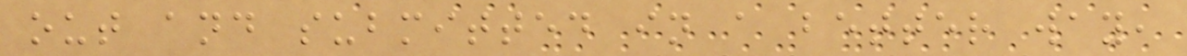out and submitted in a better way,
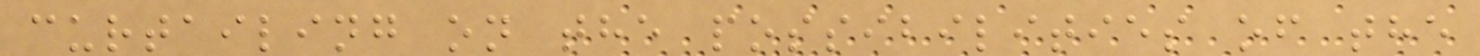curtailing on the possibilities of the
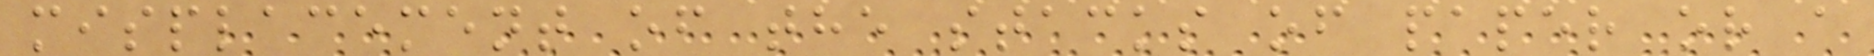misplacement of the stacks of paper or a
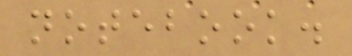notebook.
